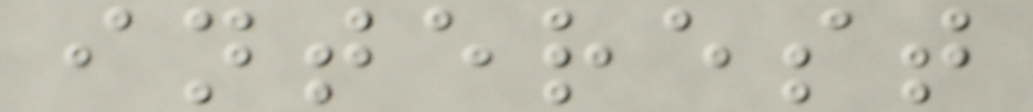interest
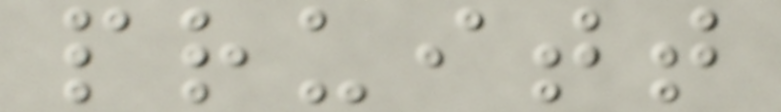pruitt
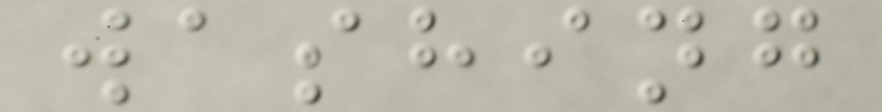washing
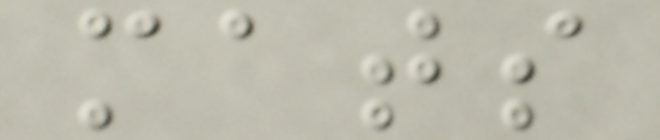mats
